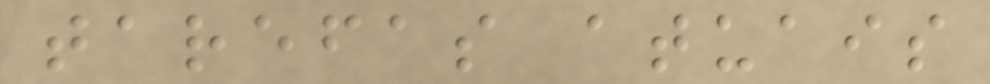tarefas atuais
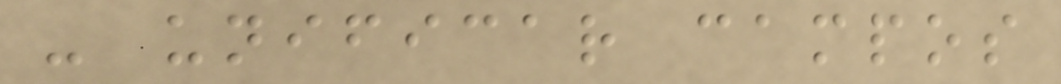- unificar campos
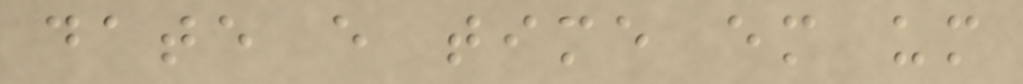date e time em um
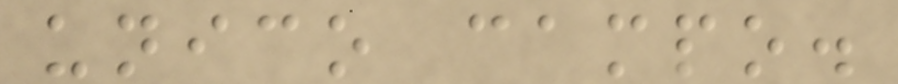unico campo.
